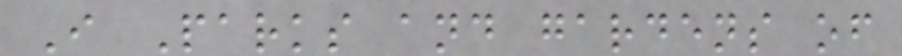I Parks and gardens of
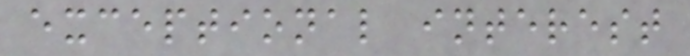exceptional interest
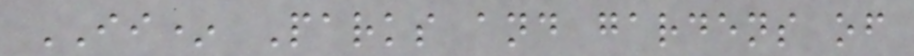II* Parks and gardens of
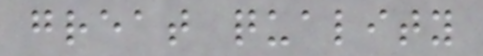great quality
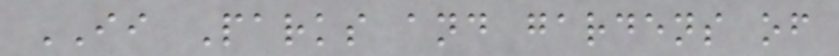II Parks and gardens of
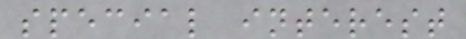special interest
